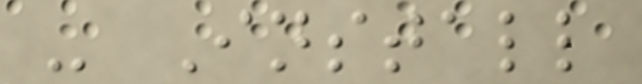- Install
